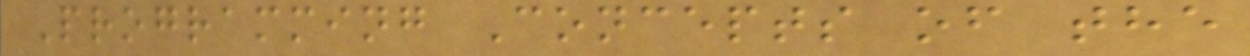Programming Concepts of the
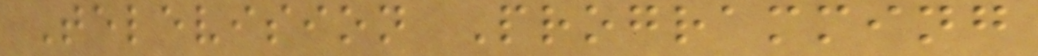Television Programming
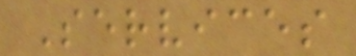Services
